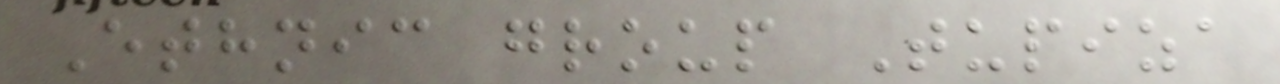Ethnic group Tupiza
